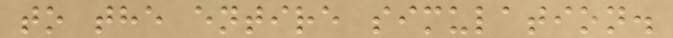to the entire simulation.
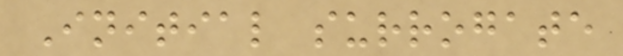Initial surrogate
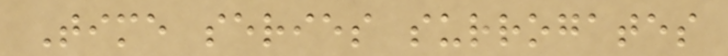Time series surrogates
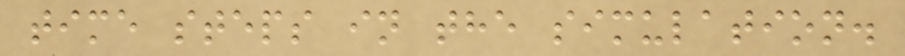time steps in the simulation.
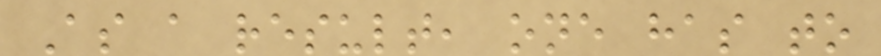As a result, one has to
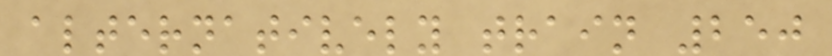alternatively train 250
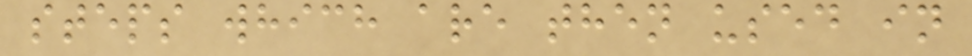steps which are then used in
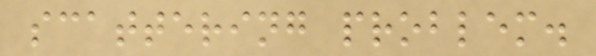scattering problem.
